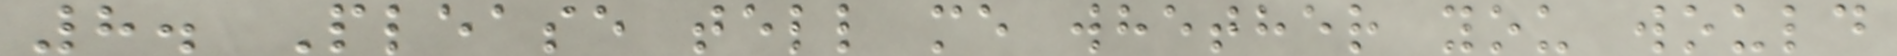8. Please tell me whether you would
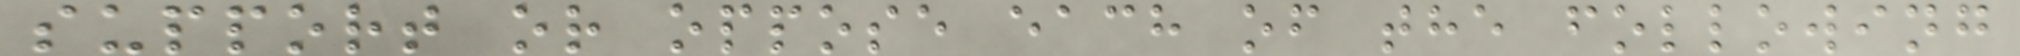support or oppose each of the following
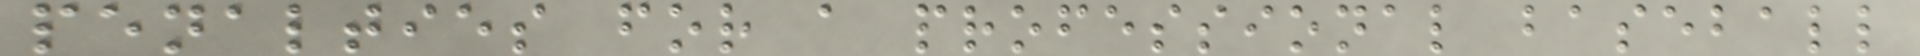penalties for a professional baseball
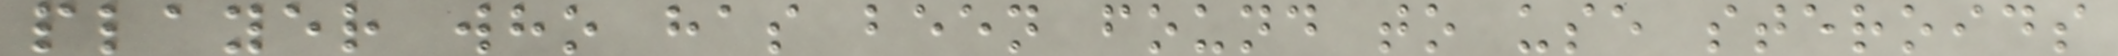player who has been found to use steroids
